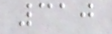310
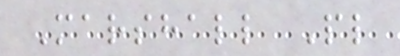Marshall Pl
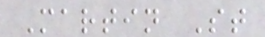Martin St
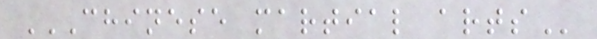CHINESE MARTIAL ARTS
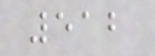512
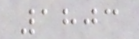1803
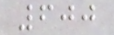600
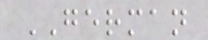GERMAN
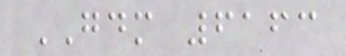GDM 6163
